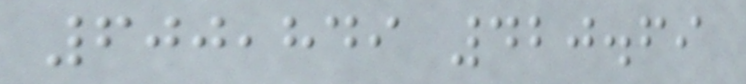600,849 420.69
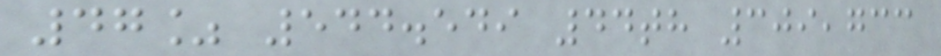47% 544.549 44th 309,733
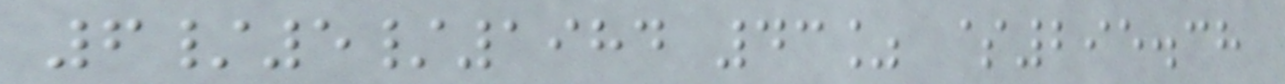6/5/1984 43% $295.38
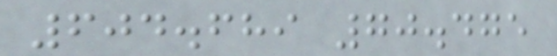604.689 70.475
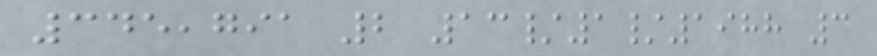345,791 2 13/1/1988 3
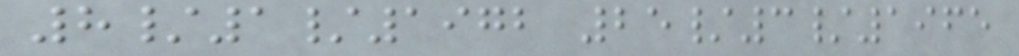8/1/1972 25/3/1965
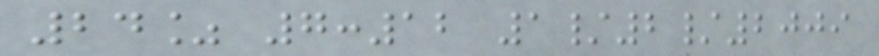24% 7:12 1/2/2009
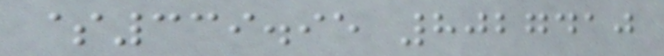$339.95 8027410
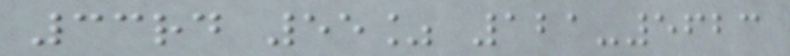33rd 55% 121-5623
